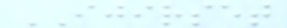IJIRSET
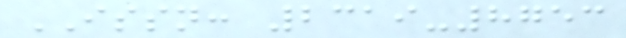ISSN: 2319-8753
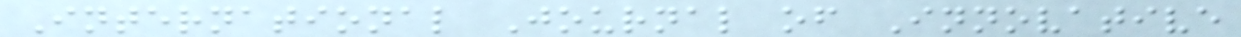International Journal of Innovative
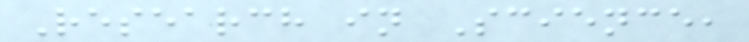Research in Science,
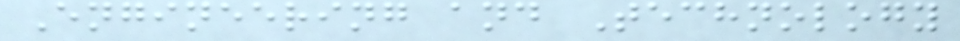Engineering and Technology
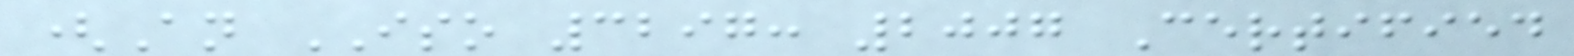(An ISO 3297: 2007 Certified
